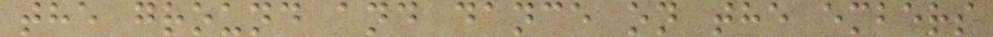the ground and dance on the embers
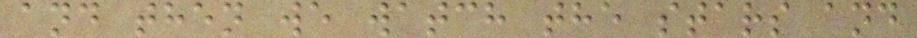and then we watch the stars and
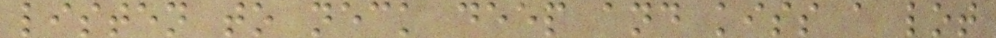listen to neck deep and kiss a lot
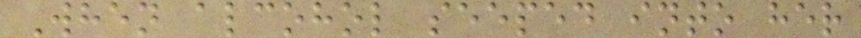When alcohol seeped into her
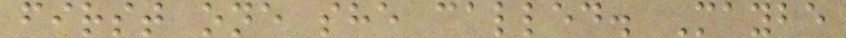first one she called. Maybe
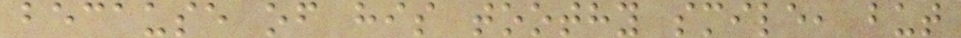because of his toothy smile, but
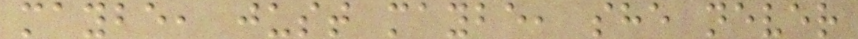maybe, just maybe, she never
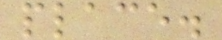place.
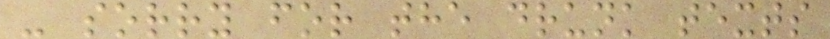- sorry for the drunk texts
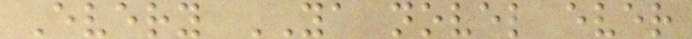Every YA novel ever
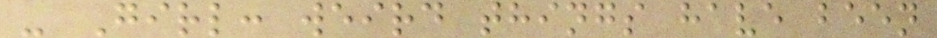- Girl: weird things have been
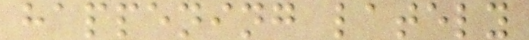happening lately
